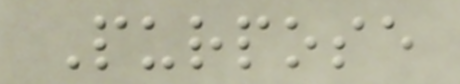Purpose
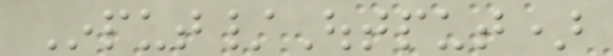Input/Output)
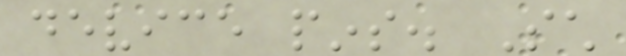device pins. Such
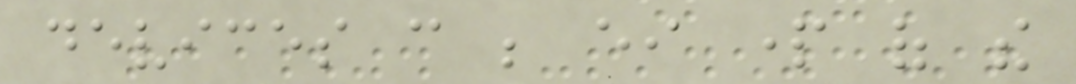devices can be either part of the
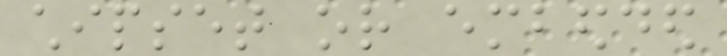chipset or embedded
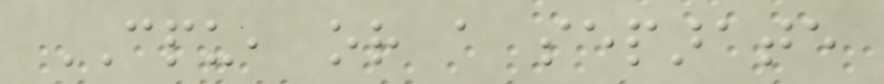CPU, or a separate
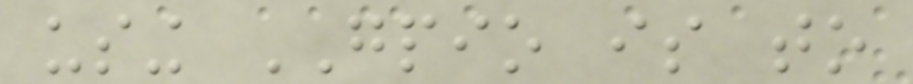using GPIO is to
